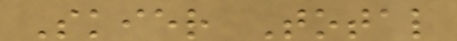Skier Total
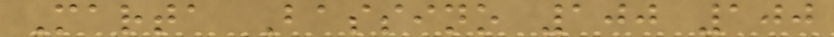Marta Bassino 100 100
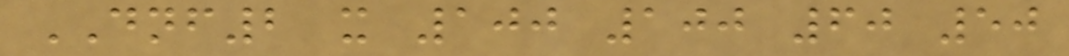DNF2 x 100 100 60 50
